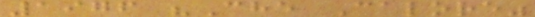1976 "Che Calore"
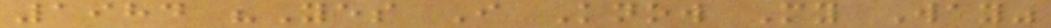1984 "Yes I Know My Way"
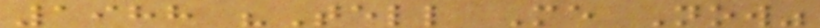1988 "Tell Me Now"
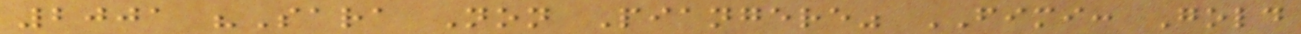2001 "Sara Non Piangere" FIMI: Gold
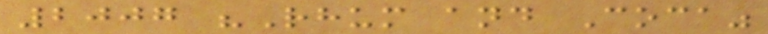2007 "Rhum and Coca"
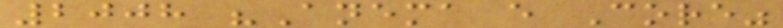2008 "Anema e Core"
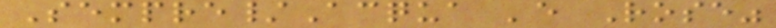Sempre/Acqua 'e Rose"
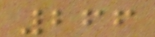266
